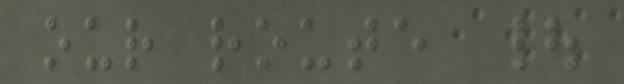our route |
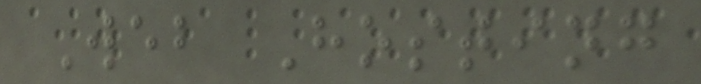Web Hosting
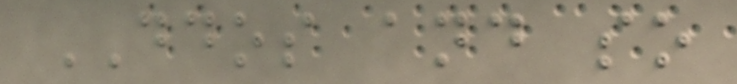DDOS and so
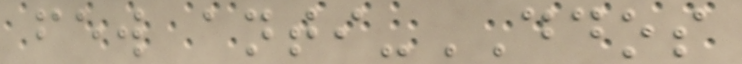few anti-DDOS
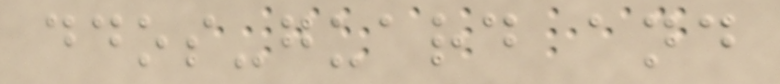ddos-guard and
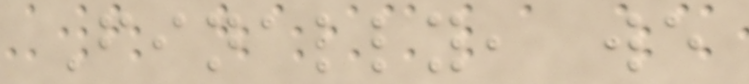Finally, we
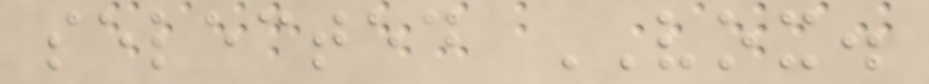selected VOX.
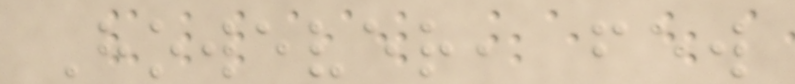However, few
